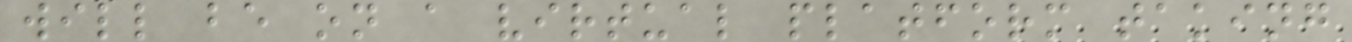will be on a virtual platform taking
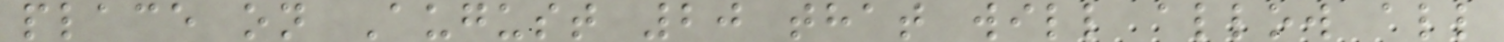place on August 20 that will allow all
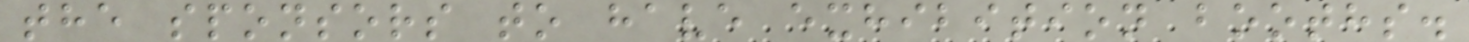the sponsors to have exhibition booths.
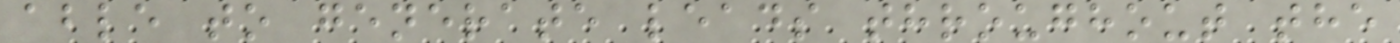able to generate leads throughout the
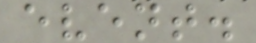event.
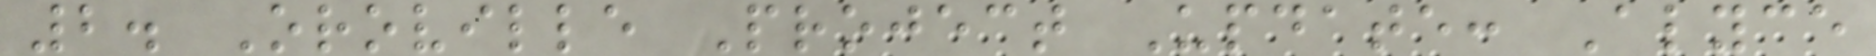2. Oroville Project Update: Alyce
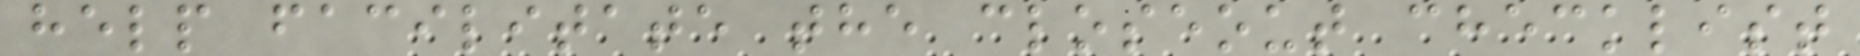help facilitate the closeout checklist
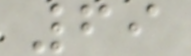69
